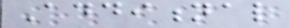Additional
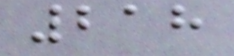218
